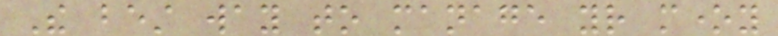The best way to manage your money
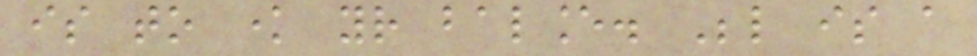is to know your balance. Below is a
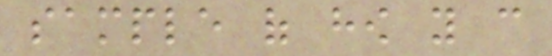sample of how you can
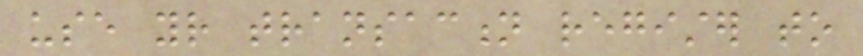use your transaction register to
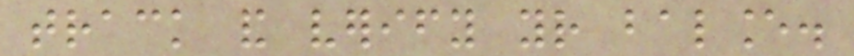track and verify your balance.
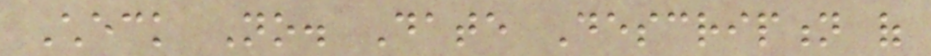Check No. Date Description of
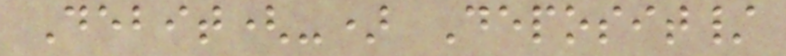Debit(-) Deposit/
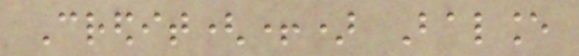Credit(+) Balance
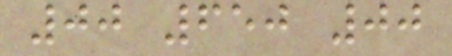00 650 00
